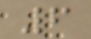6
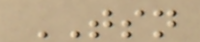TSN
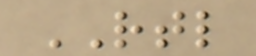RTL
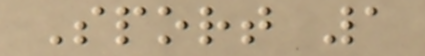Sport 1
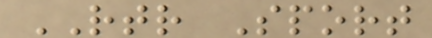RTR Sport
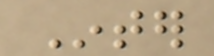Inter
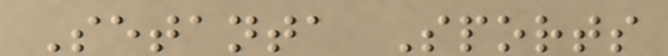Setanta Sports
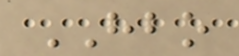HBO
